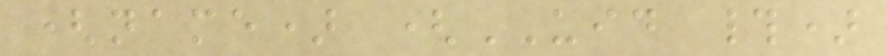(name) (UID #)
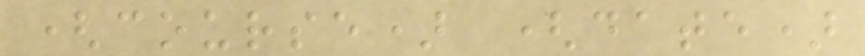(course) (date)
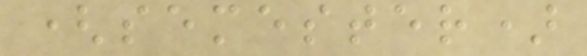(semester)
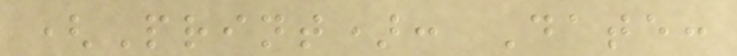(Print): Date:
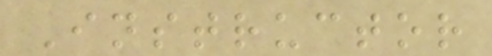Instructor
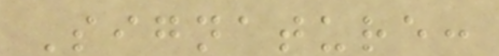Signature:
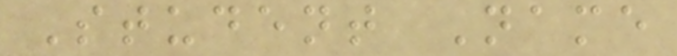Student Name
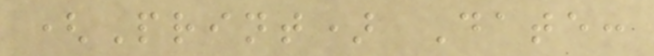(Print) Date:
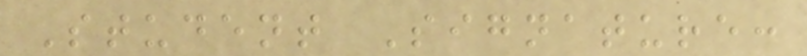Student Signature:
